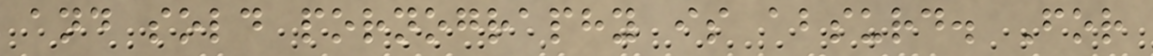and sold pornography is absurd. For
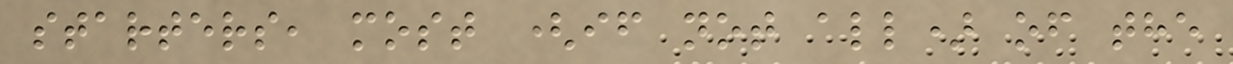starters, most (if not all) of the
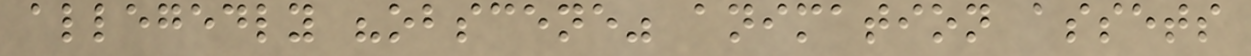allegedly "obscene" animation assets
